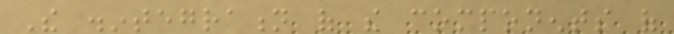The disintegration of the components of
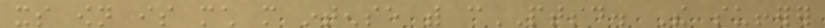its own is much more intense with cPTSD. The sufferer
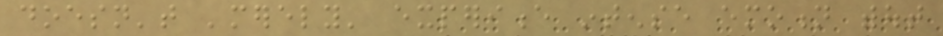doesn't 'merely' experience intense emotion without
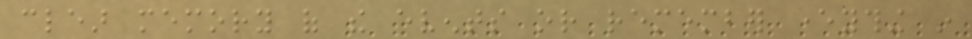clear memory of the events or remember everything in
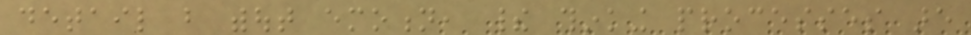detail but without emotion, their thinking processes are
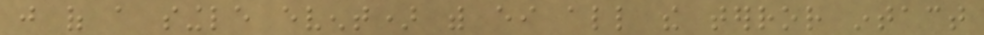just of a single event) with either all the terror intact
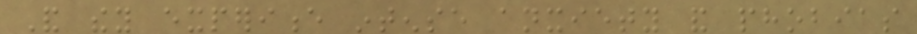And they experience intense anxiety and phobias
